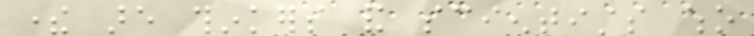there are thinkers and scientists who
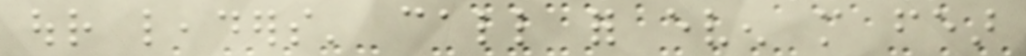our leaders' call for even more fear
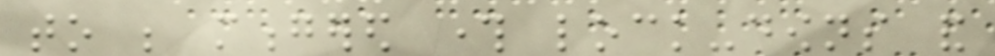to be mongered through lock-downs and
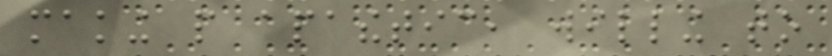making people apathetic, willing to
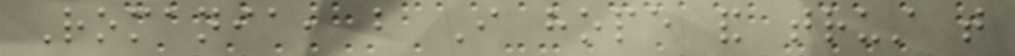Romania, but I hope and trust that
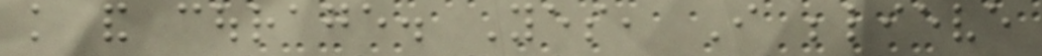knowledge and courage. Yes, I believe
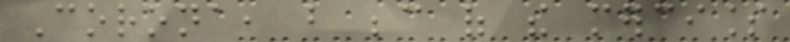Corona, but because of the merciless
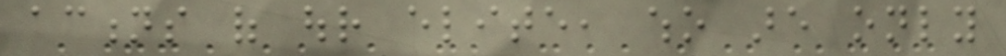actions of our elite, who are only
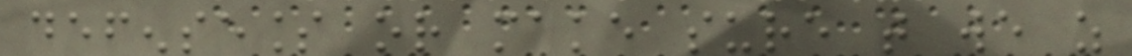defenseless or make sure that we as
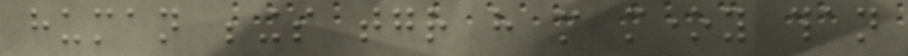human beings together have more money than
